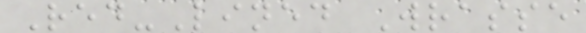Red-Lined Wrasse
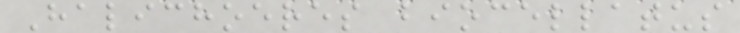Halichoeres biocellatus
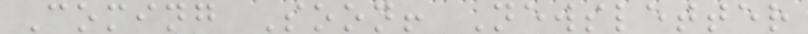Coming Soon! Newsletter
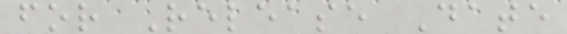for Release Date
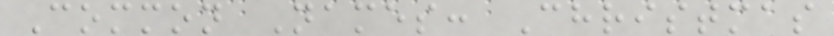Common Names: Christmas
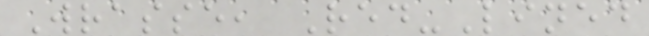Wrasse, Red-Lined
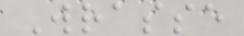Wrasse
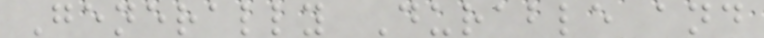Generally Durable and
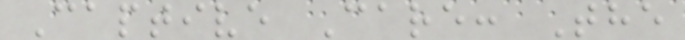Captive Care: The
